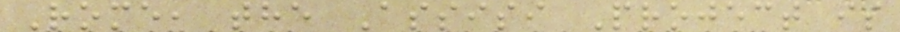Rome, the Assisi Project is
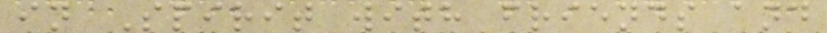in Spirit with friends and
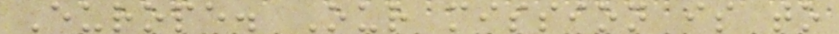Europe. Our mission is to
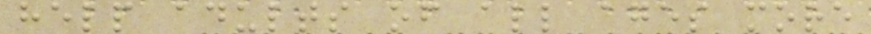help adults of all ages more
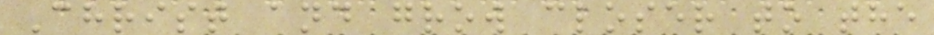Christ and grow closer to the
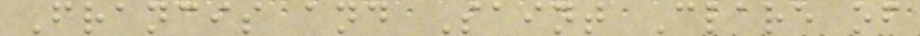Francis and Saint Clare of
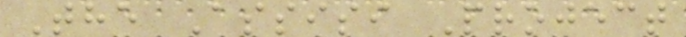The Assisi Project
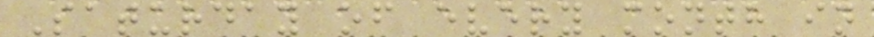Saturday of every month in
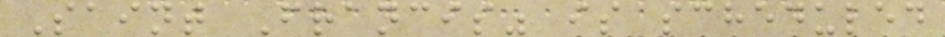Saint Francis" is scheduled
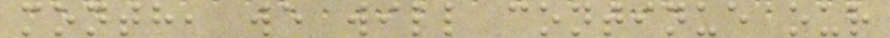month, we will continue our
